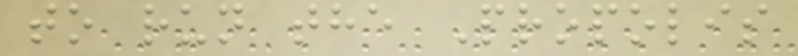to run the Propolis
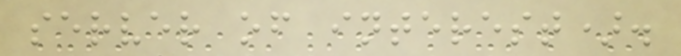server of interest).
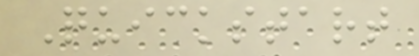Quickstart
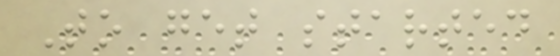To get started
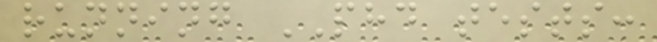running PHD tests:
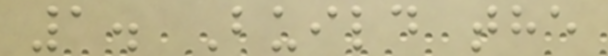1. Build the
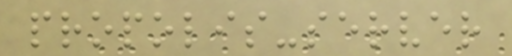propolis-server
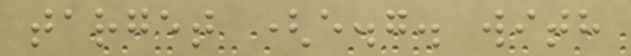target (e.g. with
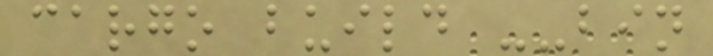cargo build --bin
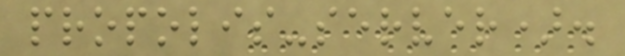propolis-server).
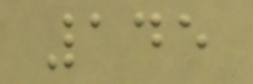145
